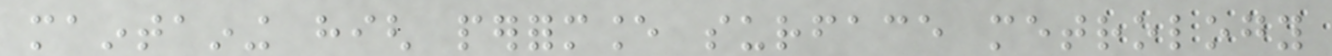maintaining high performance surface metrology
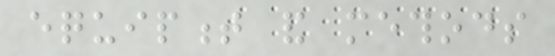equipment and methods
